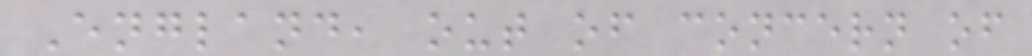England, out of concern of
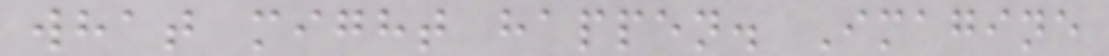what might happen. Imagine
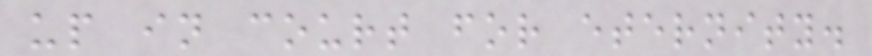up in court for eternity.
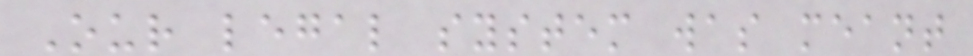Our legal system was meant
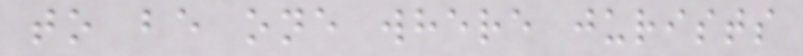to be one where jurists
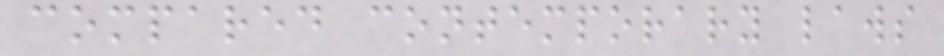compared contemporary laws
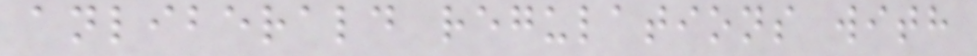anliberald regulations with
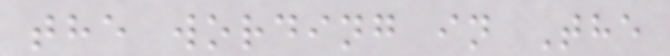the wording in The
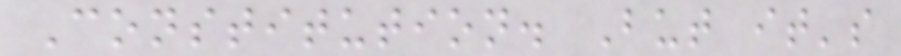Constitution. But it's
